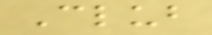Club
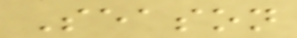Season
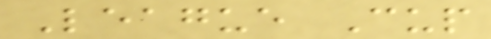League Cup
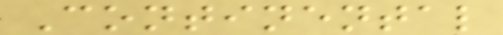Continental
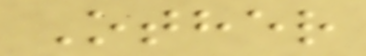Other
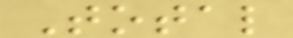Total
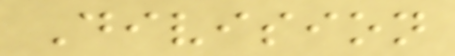Division
